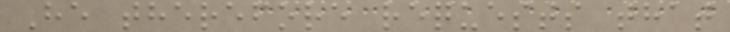He therefore requests that
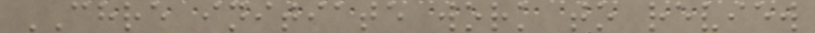CHRE initiate work to review
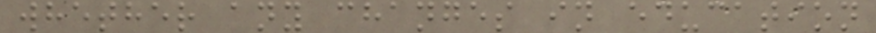whether any changes in education
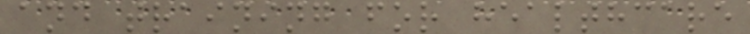and training for healthcare
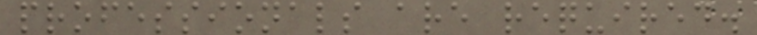professionals are required.
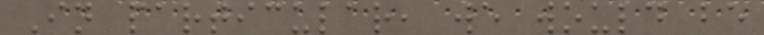In particular, we would be
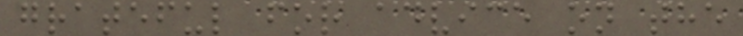grateful for advice on the
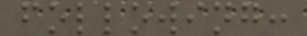following:
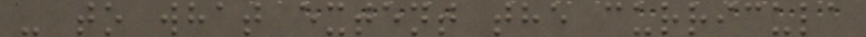- to what extent the curricula
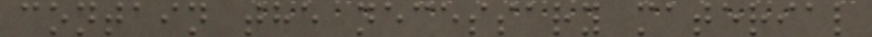contain the necessary material
